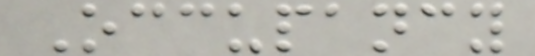Occupancy
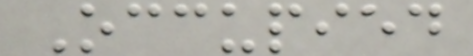Occupied
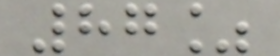87%
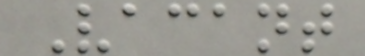Vacant
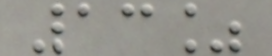13%
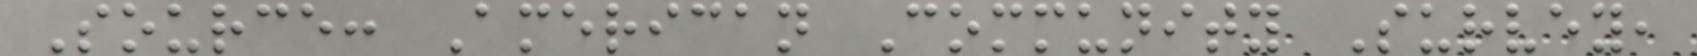Source: American Community Survey,
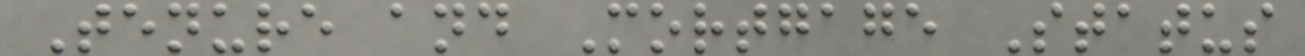Tenure and Mortgage Status
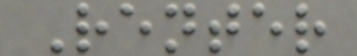Renter
